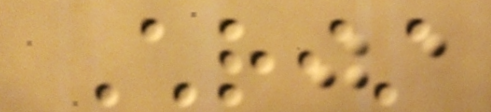Christ
